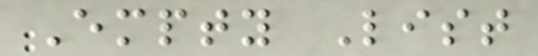Empty List
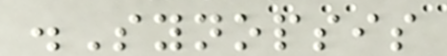.Synopsis
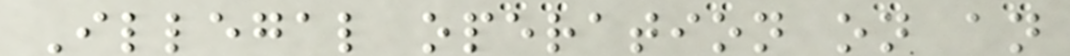Illegal operation on an
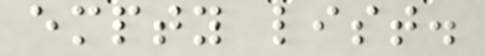empty list.
